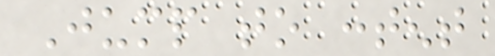Jump to content
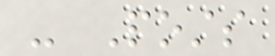- Posts
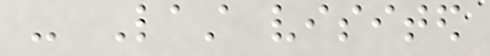- Last visited
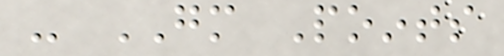- GM Points
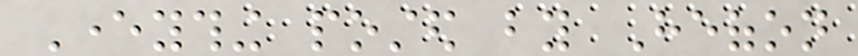Everything posted by Heofon
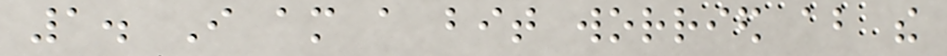1. I am a bit worried about the
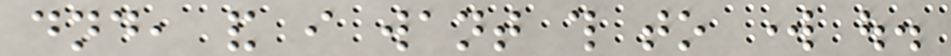dnd, and i want this to work out.
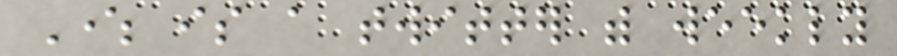Where is a twitter with weekly
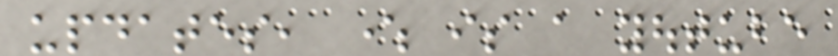updates, where is a youtube
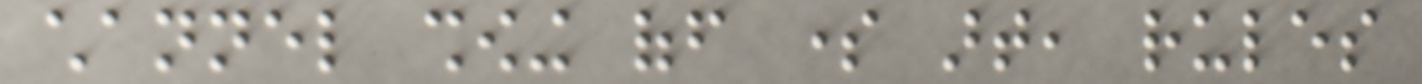channel showing off some art, rules
